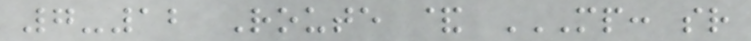7-12 Route & MP: SR
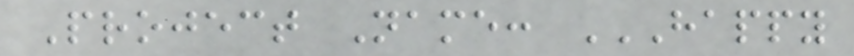Project Name: HAPPY
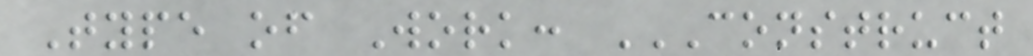Type of Work: CONSTRUCT
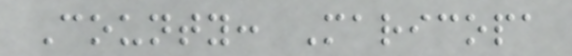County: Maricopa
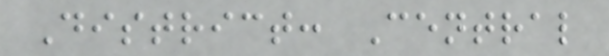District: Central
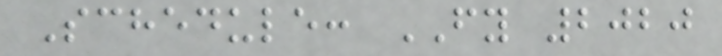Schedule: FY 2020
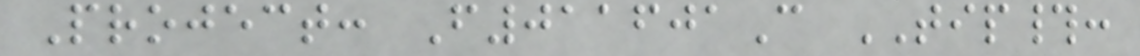Project: F011601C TIP#:
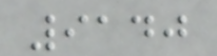9140
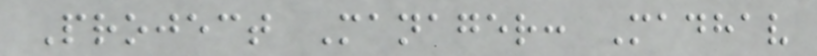Project Manager: Madhav
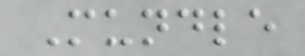Mundle
